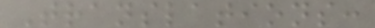Translations:
